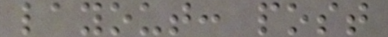layout: post
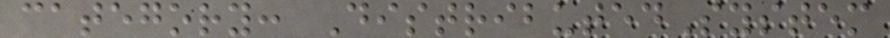category: DistributedSystem
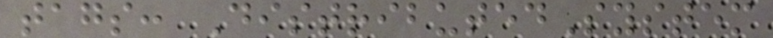tags: DistributedSystem
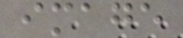image
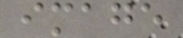image
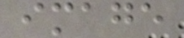image
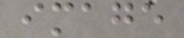image
